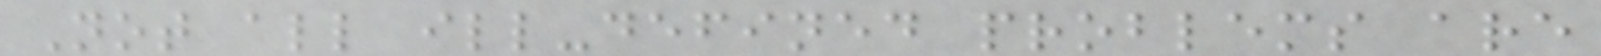Not all ill-defined problems are
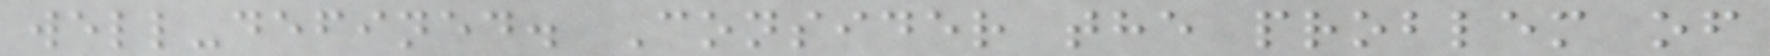well-defined. Consider the problem of
